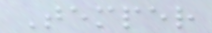Temper
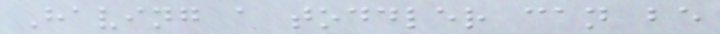Having a toddler can be
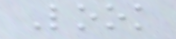Look
